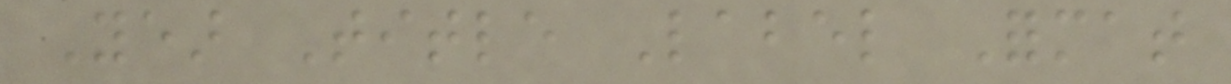Year Title Label Format
